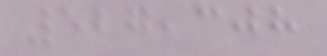527,308
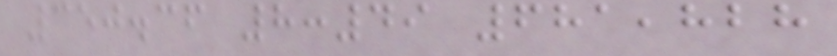350.36 8:49 681,828
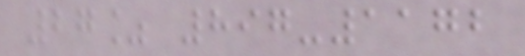27% 897-1172
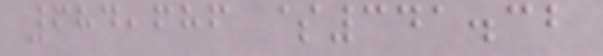684,686 $341.32
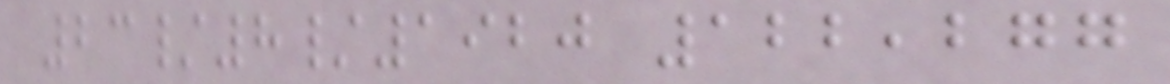23/8/1920 122,277
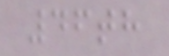46th
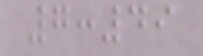7:49
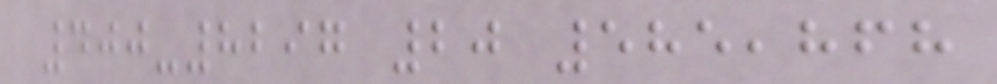400-8297 20 585,868
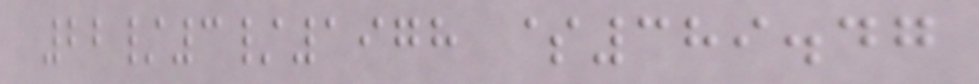22/3/1978 $389.47
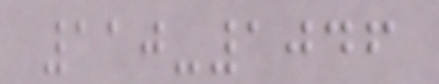110-1046
